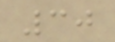30
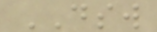DSW
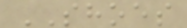SHOES
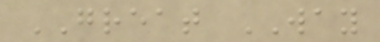GREAT WAY
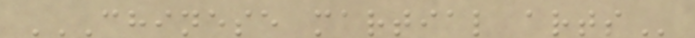CHINESE MARTIAL ARTS
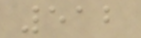512
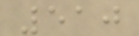510
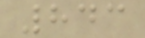843
